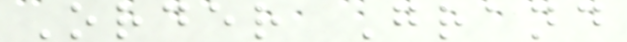Order Grand
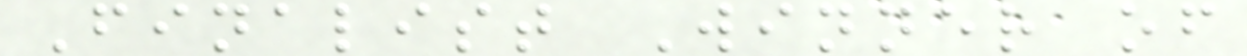Finalist Winner of
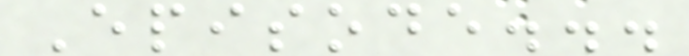Episode...
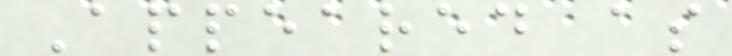Appeared as
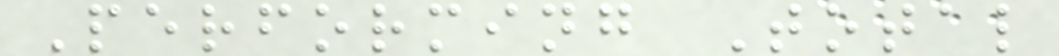Performing Total
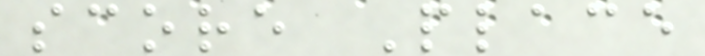score Place
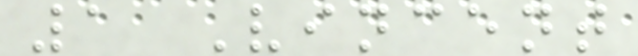1 Vincent
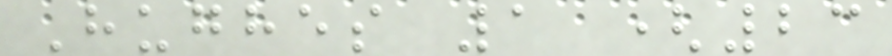Hughes 1 (23
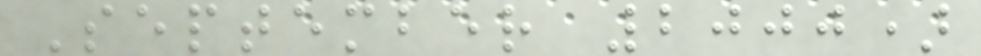September 2000)
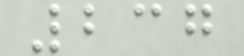237
